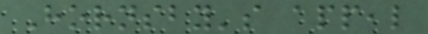Hornsby's appeal
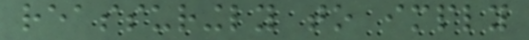reassuringly to imply
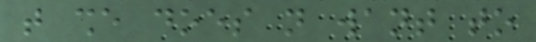that she does not want to
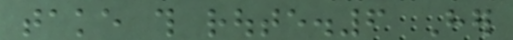take this route.6 Her
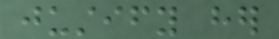justify her
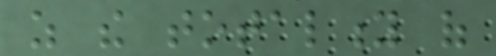as the totality of
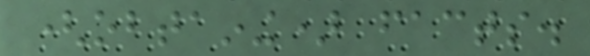(obtaining) facts.
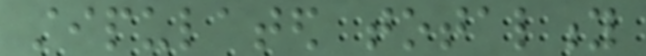stipulated totality
